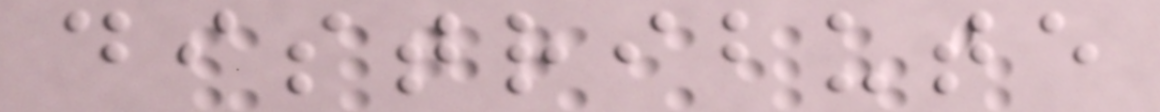distribute
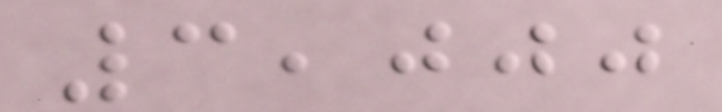3,000
